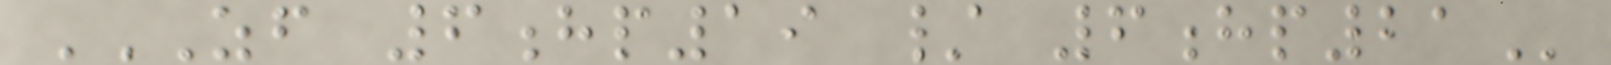ZF 6HP19 / 6HP21
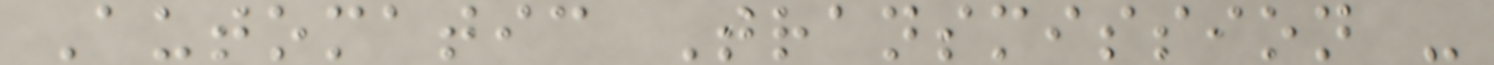Automatic Transmission -
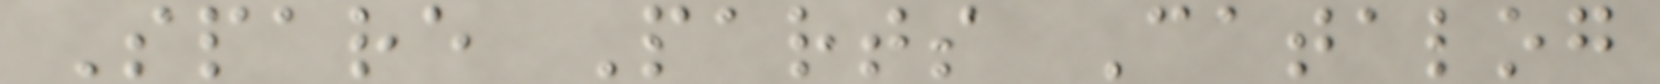Spare Parts Catalog
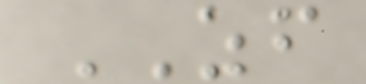ZF
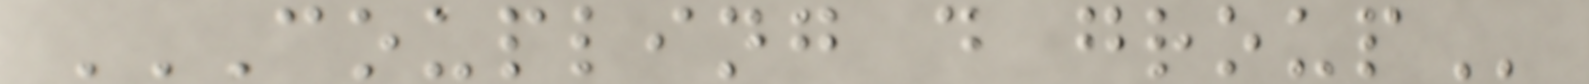COUPLING D GROUP
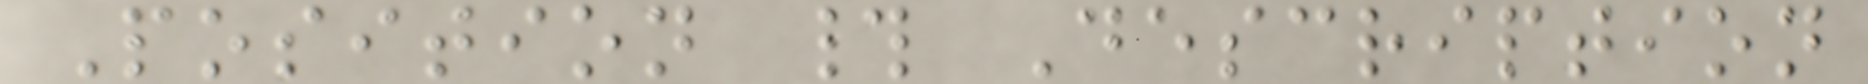Position # Description
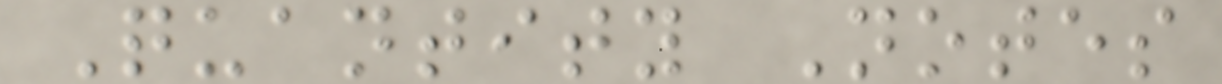Quantity Notes
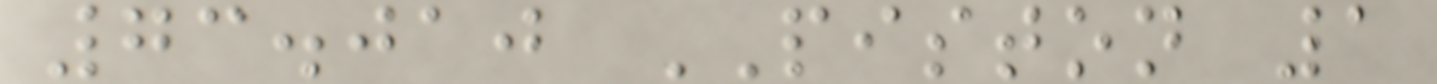73.010 PISTON 1
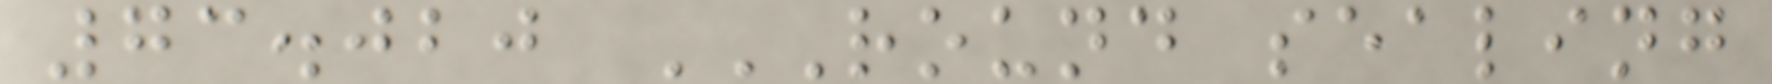73.020 ROUND SEALING
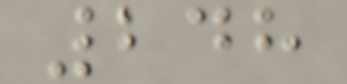248
